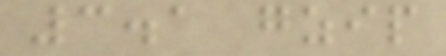3.1 gzip
